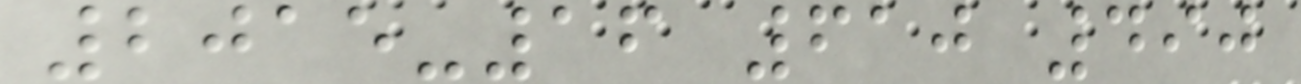2015-16 610 490
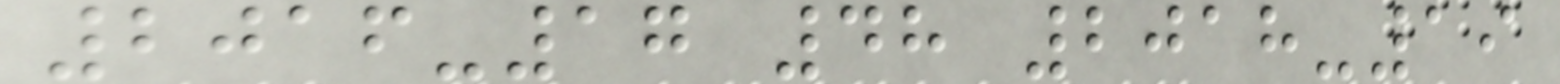2016-17 48 2018-19
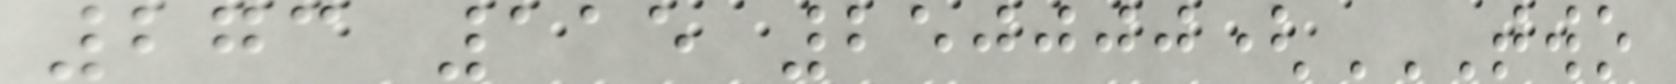273 115 250000(TWO
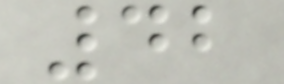42
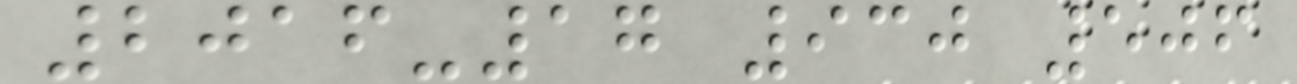2016-17 930 506
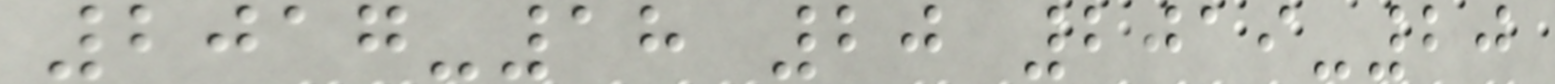2017-18 20 2019-20
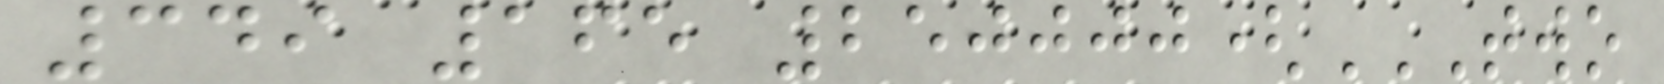349 165 250000(TWO
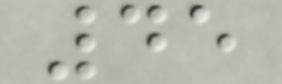45
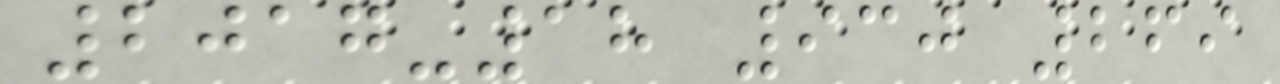2017-18 930 269
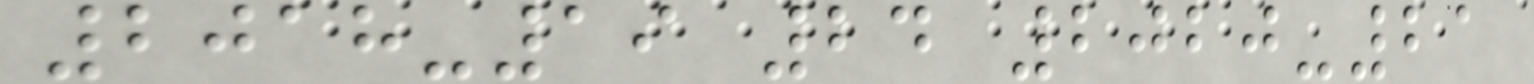2018-19 24 2020-21
